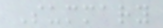Summary
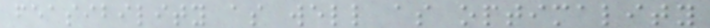feasibility as well as optimality
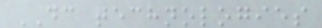DC technologies
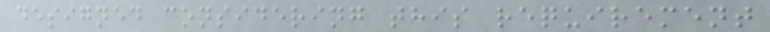designed considering this requirement
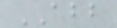ABB
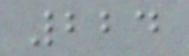224
